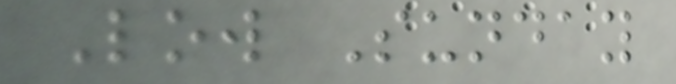Low Sunday
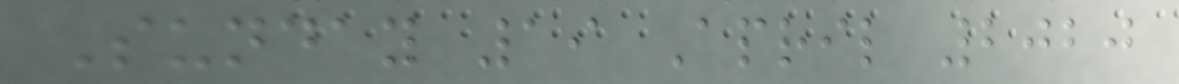Sunday 19 April 2020
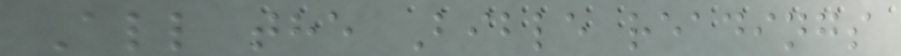All the Bible readings
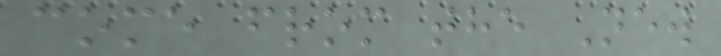come from the New
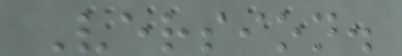Version.
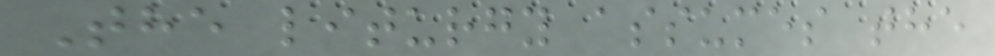The liturgy assumes the
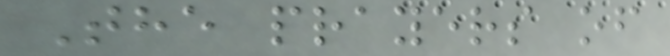The prayers of
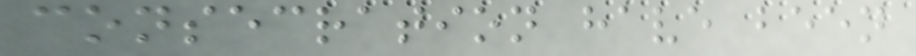consecration have been
